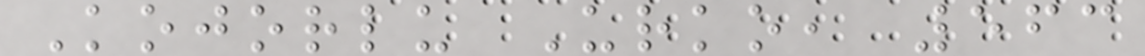Kojorlu Urko, 563
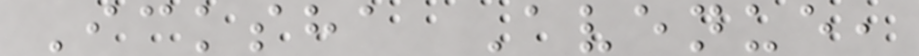Icksha Avenue,
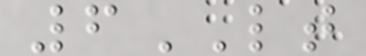6LT
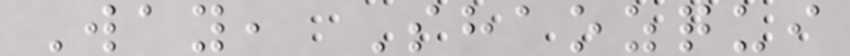Way, Shaozqui
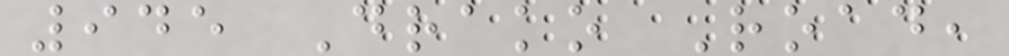945 Drako Road,
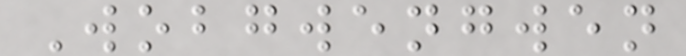Wobgwengwen
